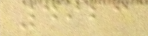4923
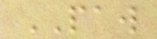PAW
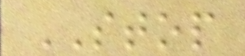STOP
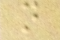n
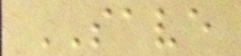SAVE
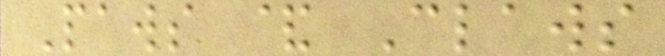Paws & Claws
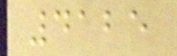4125
